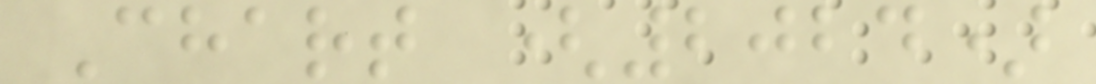Chart (2024)
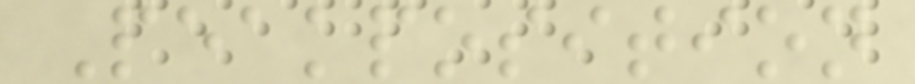Peakposition
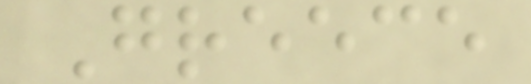Greece
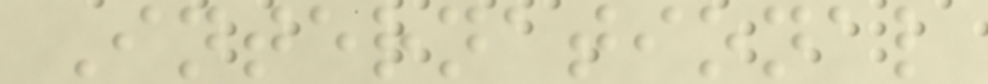International
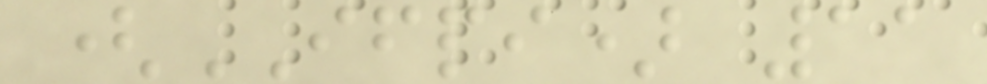(IFPI) 11
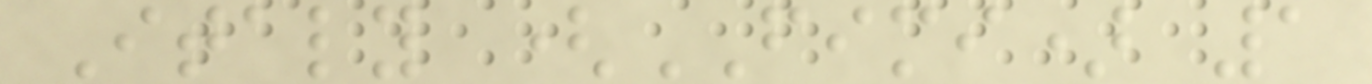Italy (FIMI) 1
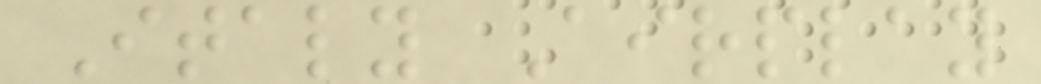Italy Airplay
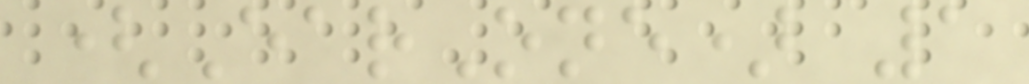(EarOne) 1
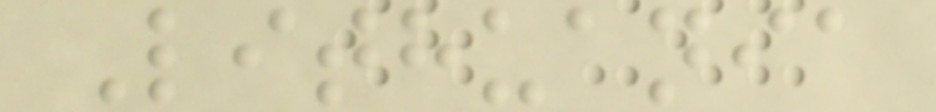Lithuania
